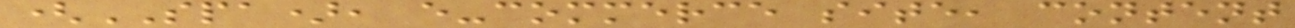(SPA), e-commerce site, content
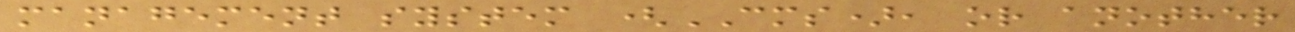management system (CMS), or another
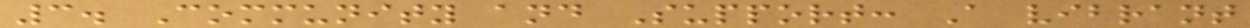3. Community and Support: A vibrant
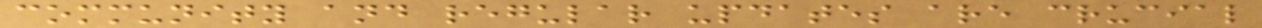community and regular updates are crucial
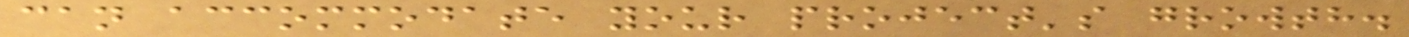can accommodate your project's growth.
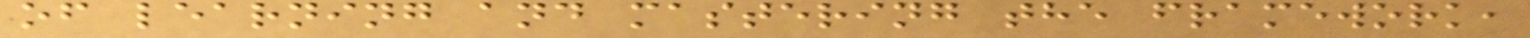of learning and mastering the framework,
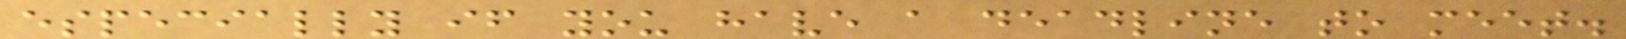especially if you have a deadline to meet.
